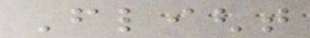Flight
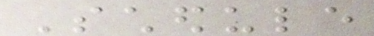Schedule
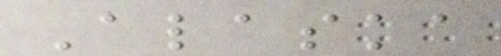Alaska
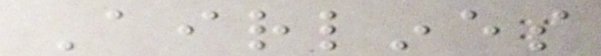Airlines
